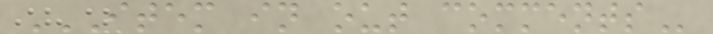ITEM IN OUT COMMENTS
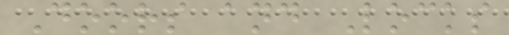Doors and Locks
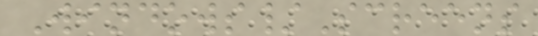Windows/Screens
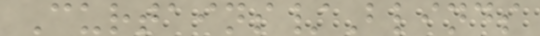Curtains/Blinds
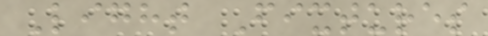Light Fixtures
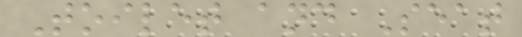Toilet and Seat
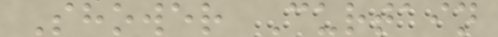Shower Curtain
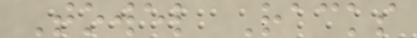Towel Racks
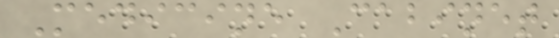Medicine Cabinet
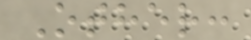Other:
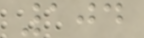104
